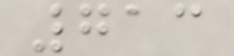713
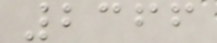2366
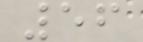56
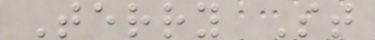Terry St
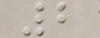2
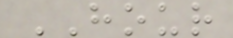HOUR
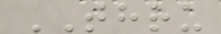THRU
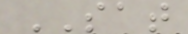SAT
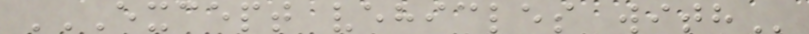EXCEPT VEHICLES WITH
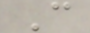C
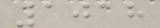1018
